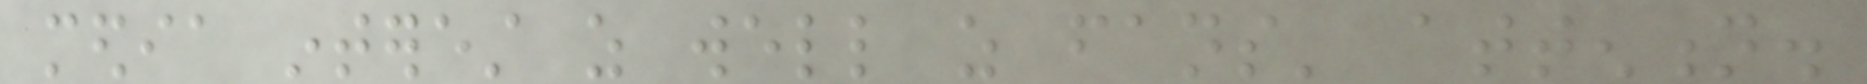media interest as well as fans' attention.
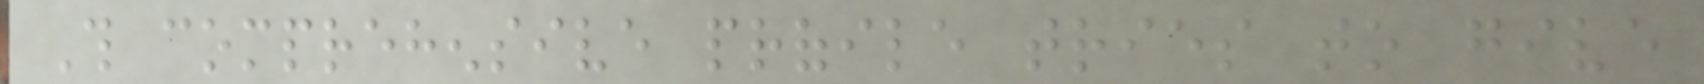This comprehensive profile tries to give
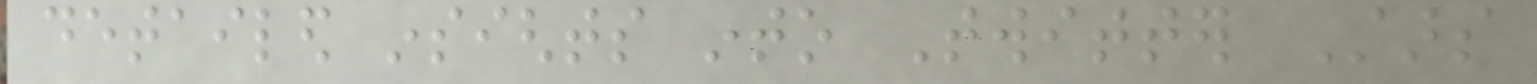detailed insights into Twitter Stars
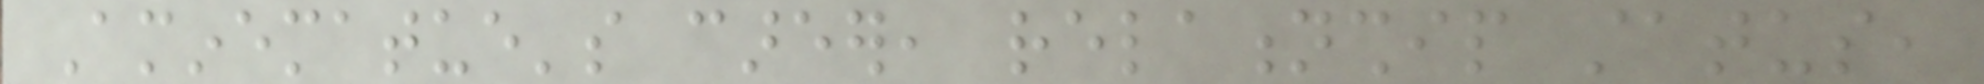Aminematue's career, relationship status,
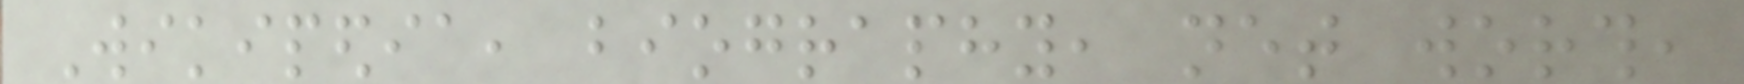Wikipedia, biography, net worth,
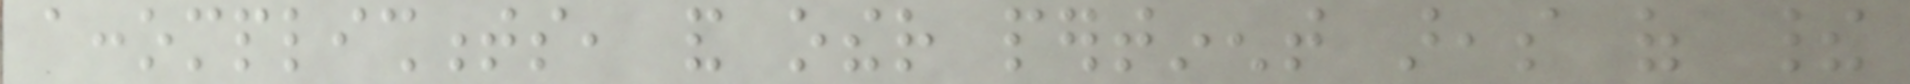accomplishments, and other pertinent areas of their
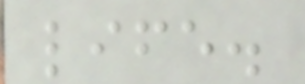life.
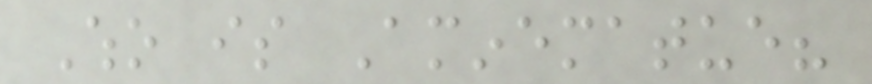Who is Aminematue?
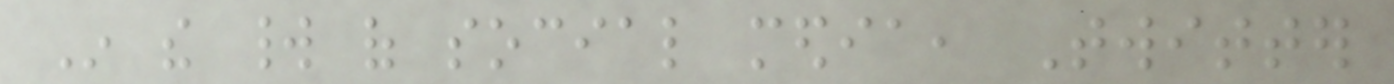In the world of social media, Twitter
